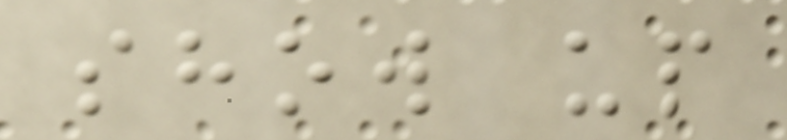show up
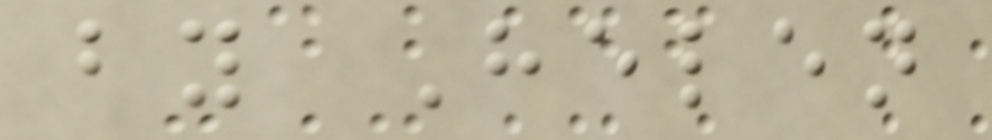by Helen
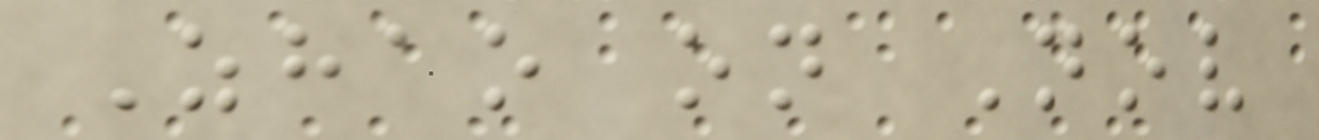Zhao on Nov
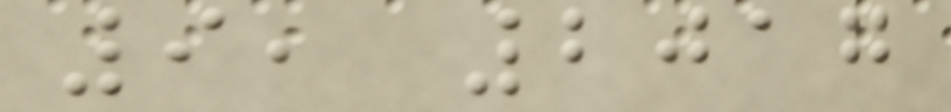9, 2017
